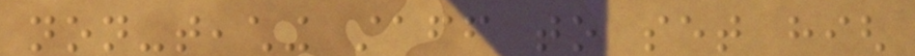non-teaching staff to set high
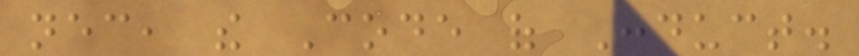necessary, the Code of Conduct.
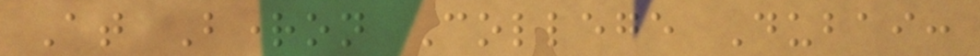At Brighton College Dubai:
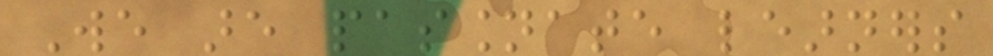We are passionate learners
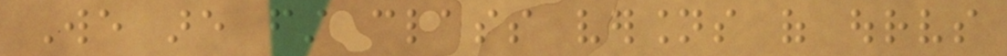We are first class versions of ourselves
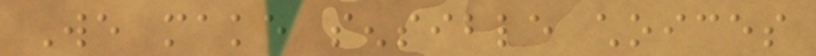We make sensible choices
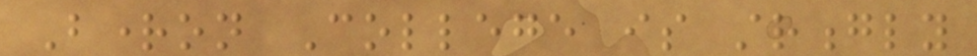Brighton College is strongly
